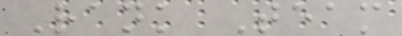Rank Team
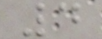4
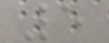5
